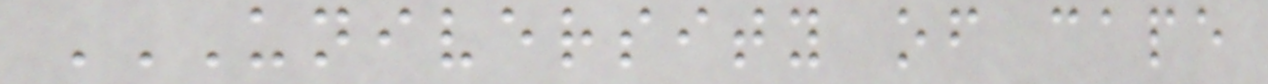UNIVERSITY OF CAPE
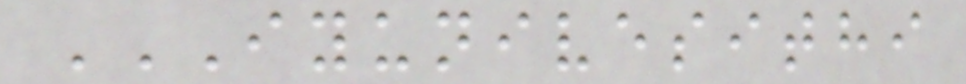IYUNIVESITHI
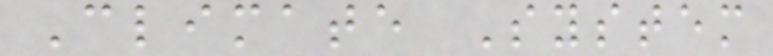Climate System
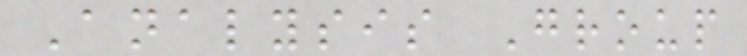Analysis Group
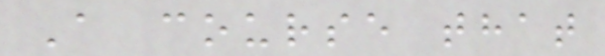A course that
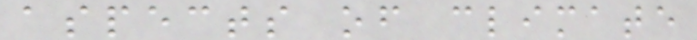aspects of climate
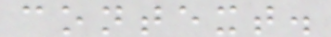context.
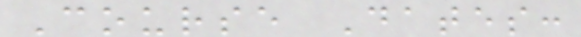Course Dates:
